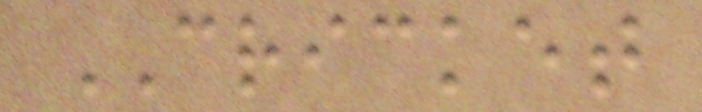CRICKET
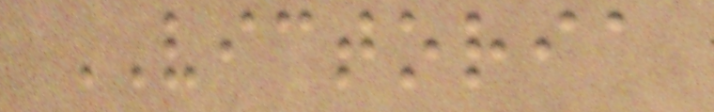VICTORIA
